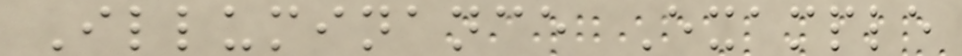Illuminance Example
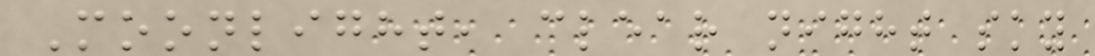Moonlight, clear night sky
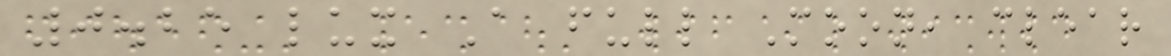0.25 lux A full Moon, clear
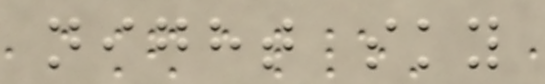night sky
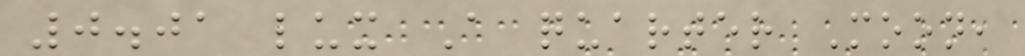0.01 lux A quarter Moon,
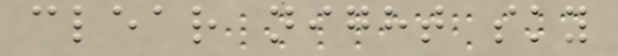clear night sky
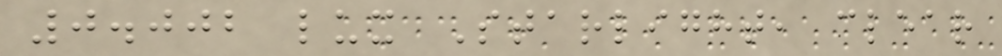0.002 lux Starlight, clear
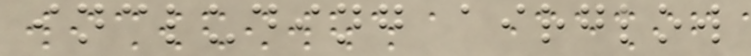including airglow
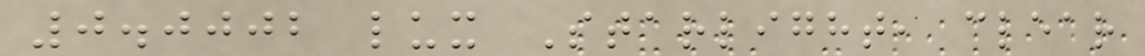0.0002 lux Starlight, clear
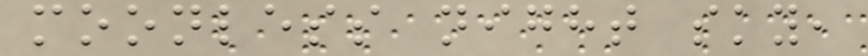moonless night sky,
